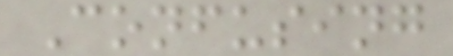Confusing
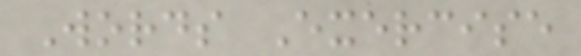Words Exercise
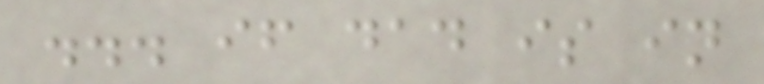... if dad is in
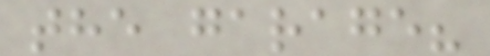the garage?
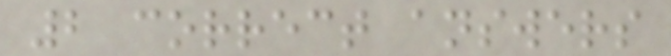2 correct answers
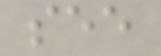see
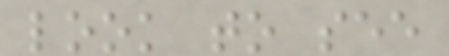look to see
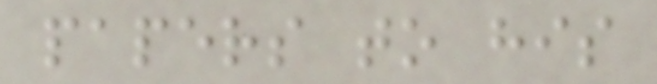papers to his
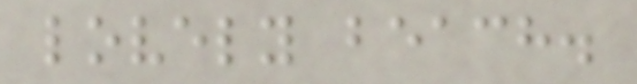lovely beach.
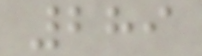289
